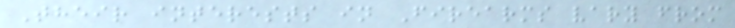Their interests in Firearms vary from
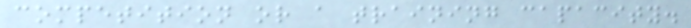competition or a training capacity.
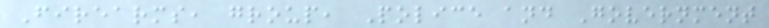Firearms, group, Police and Government
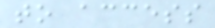to access
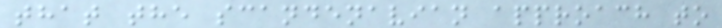that the scandenavian approach to
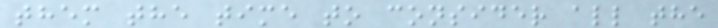them the time to consider all the
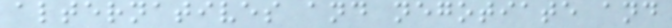alternatives and negotiate and
